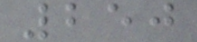250
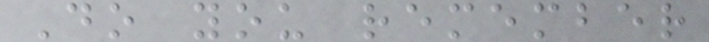Do you remember
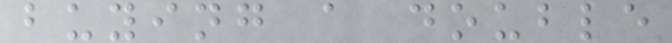buying a double
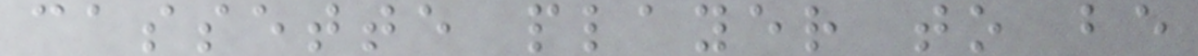cassette player to be
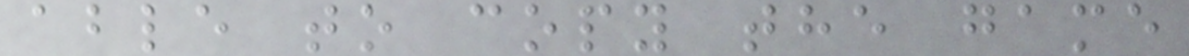able to copy the game
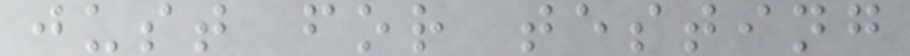just for testing
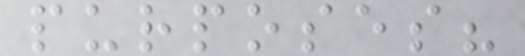purposes?
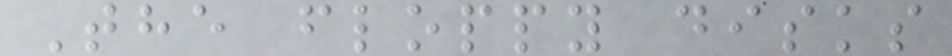The floppy disks
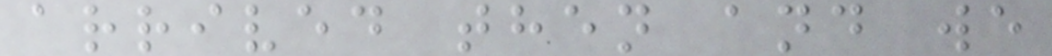arrived then and we
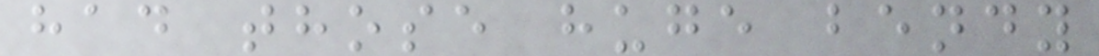had those huge bendy
